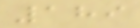189
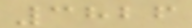3826
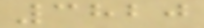3820
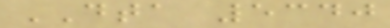DTA 5340
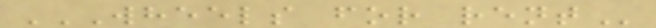WHEELS FOR RENT
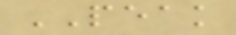PEAK
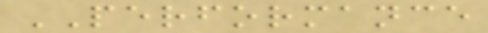PERFORMANCE
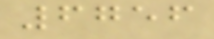6756
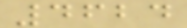4624
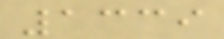1339
